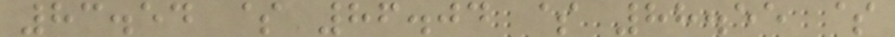83.54 $ 86.04 $ 88.55 $
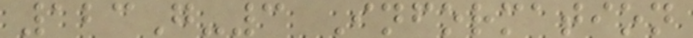123G-3 Information
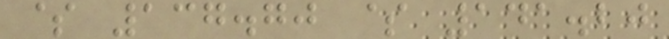$ 137.70 $ 141.20
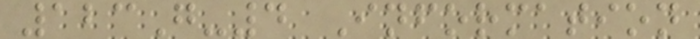123G-4 Information
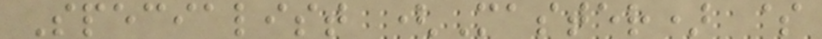Specialist (Master) $
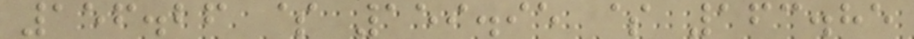156.26 $ 159.95 $ 163.85
